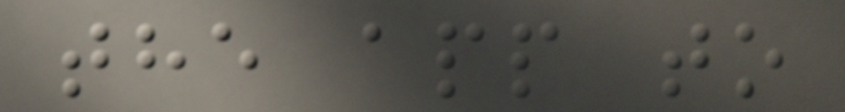the app to
